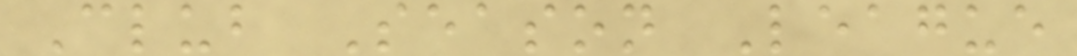Club Season League
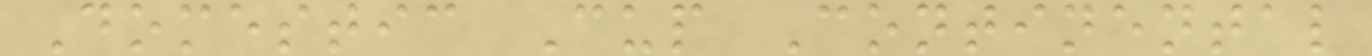Domestic Cup Continental
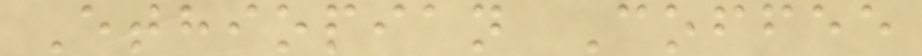Ethiopian Coffee
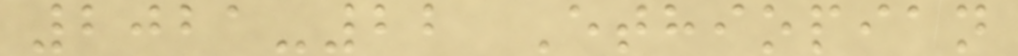2021-22 Ethiopian
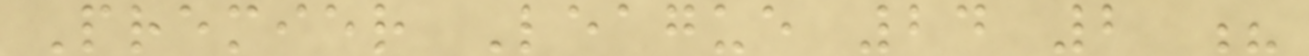Premier League 24 2 ?
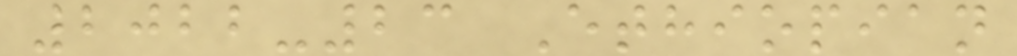2022-23 Ethiopian
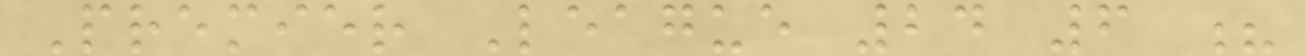Premier League 24 6 ?
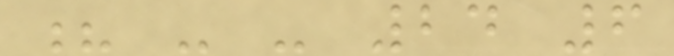? - - 24 6
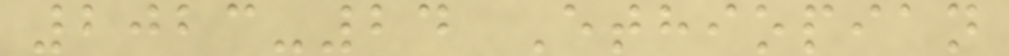2023-24 Ethiopian
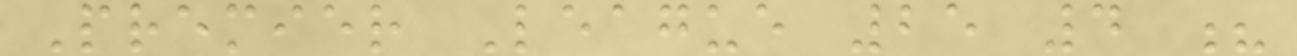Premier League 25 4 ?
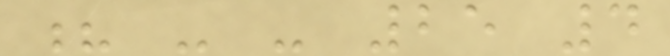? - - 25 4
